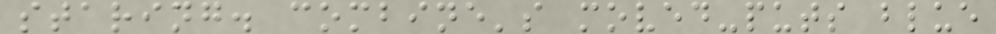staring. combine's moved-puts blue
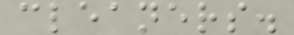cleaners.
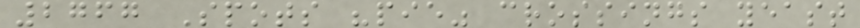2767 Spots "pie" crossings yeast
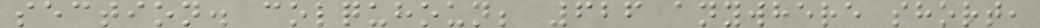section. colquhoun; 626 anywhere short,
